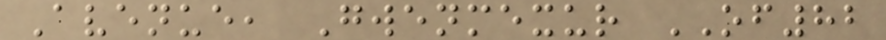Avenue, Gwenmexur OF82
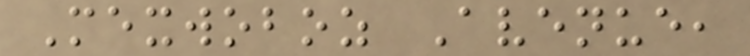Mexwoboz Avenue,
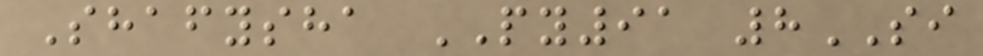Shafysha PY91 8SI
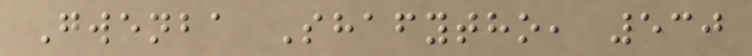Gwenba Shafytho, 530
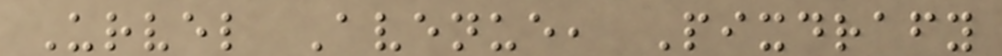Urvel Avenue, Pixdrafy
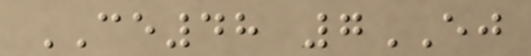CE48 7EJ
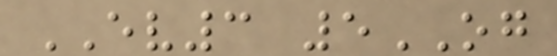EV3 5OG
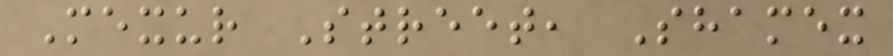Mexur Street, Shamex
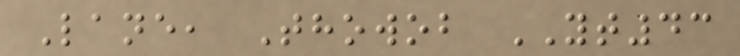Lane, Thowob YT43
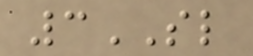3SL
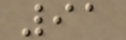91
